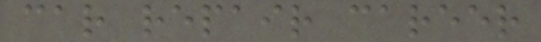car repair career
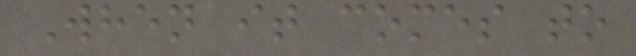When it comes to
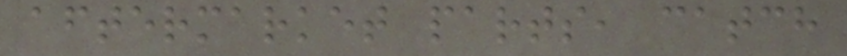aftermarket parts, catch
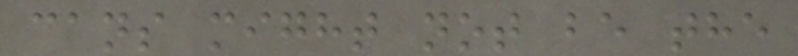cans might not be the
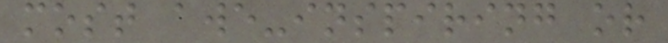most awe-inspiring or
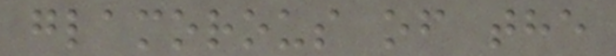glamorous of the
